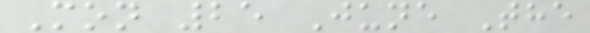Mon 25 June The
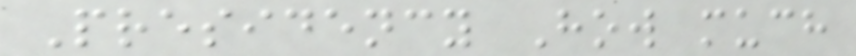Presidency How much
